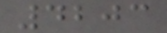4203
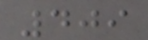409
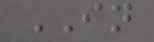IN
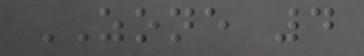ZONE 4
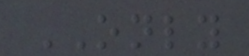ONLY
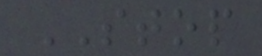STOP
